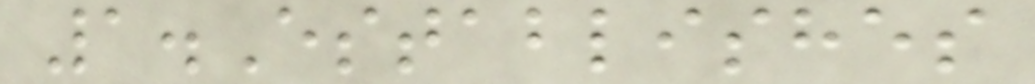1.Establishes
